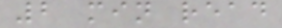2 min read
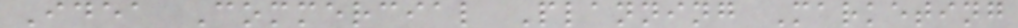Idea Commercial Planning Marketing
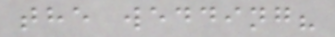the wedding?
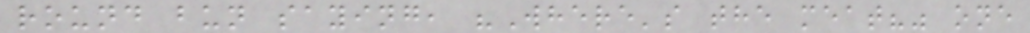round bun saying, "Where's the meat?" one
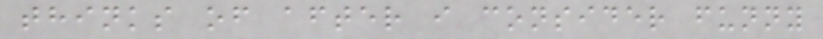thinks of after i consider funny
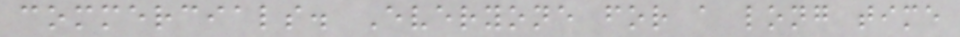commercials. Everyone for a long time
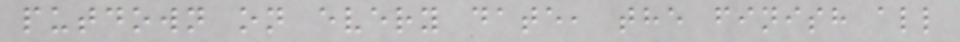putdown on every date, the finish all
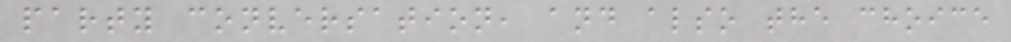party conversation, and also the choice
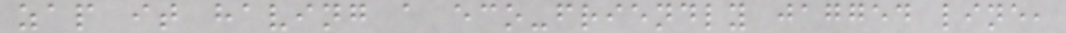zap it having a eco-friendly jagged line,
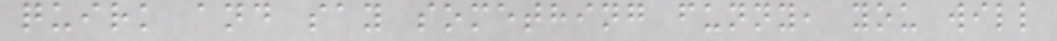quirk and say something funny, you will
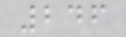246
